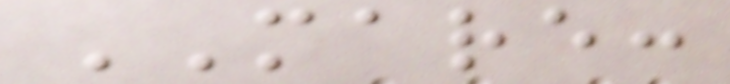MARE:
